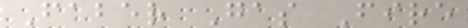Faber Gas Fire
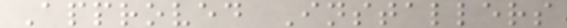Approved Installers
